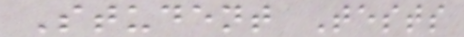Student Tests
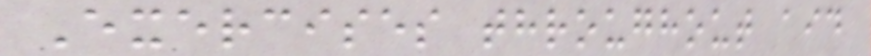Exercises throughout aid
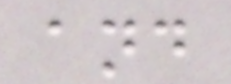and
